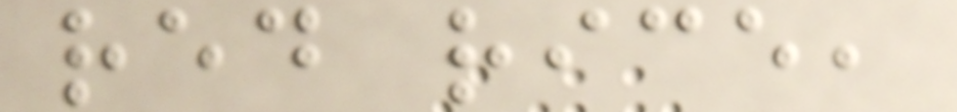red rice,
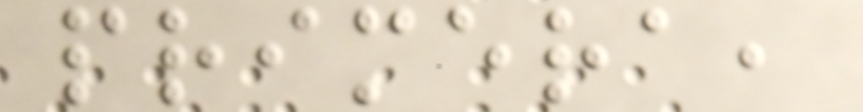primera,
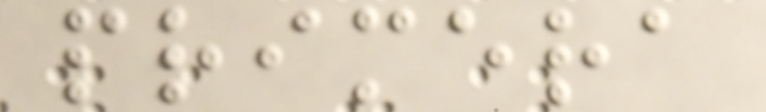primera
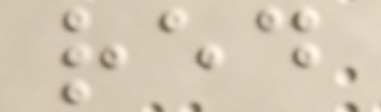red
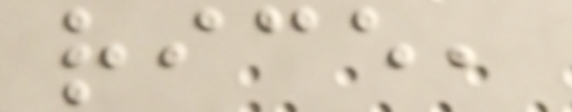rice,
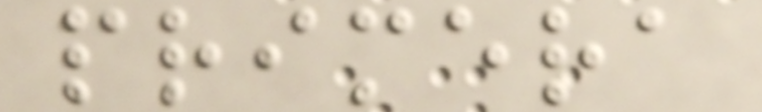primera
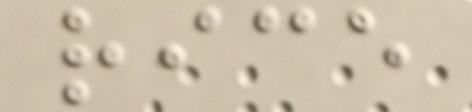rice
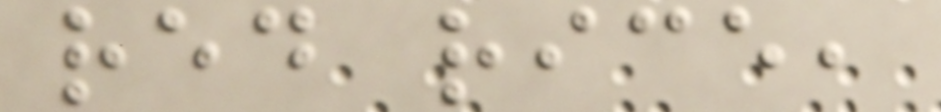red rice,
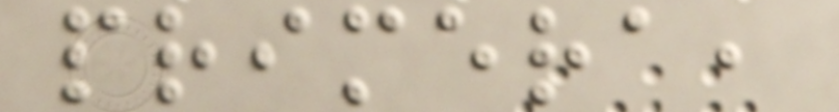primera,
